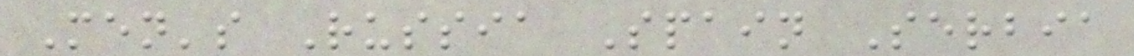Men's Russia Spain Serbia
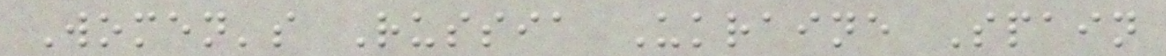Women's Russia Ukraine Spain
